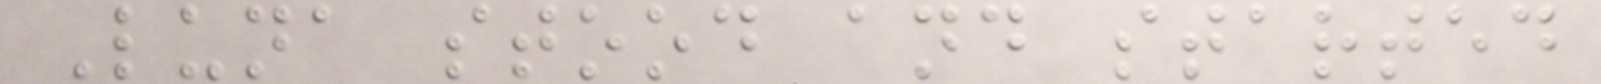Luna stood and started
